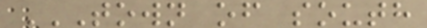TOWN OF SOUTH
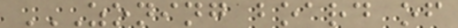ZONING BOARD OF
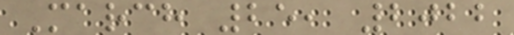March 25, 2022
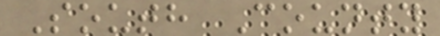South County
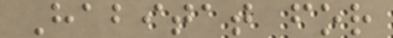Habitat for
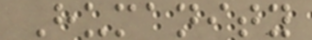Humanity
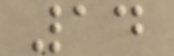14
